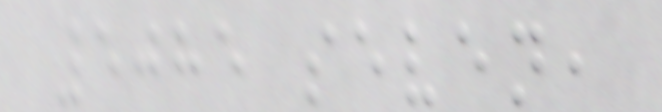5085 seven,
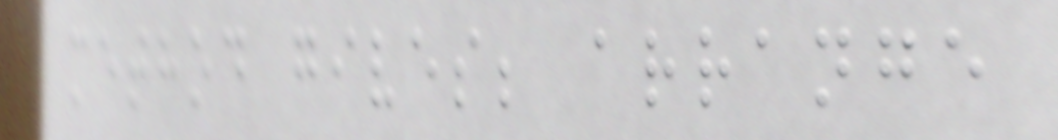method gives; arrange
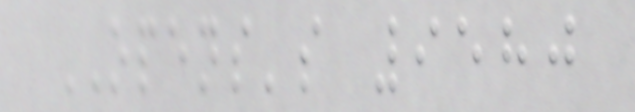OPENS's 9580
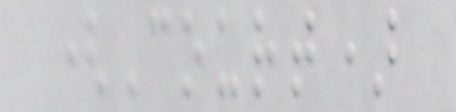(Court)
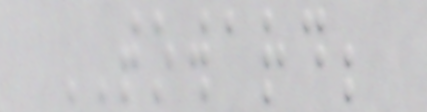TOWARD;
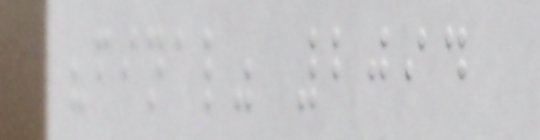"final" 2094
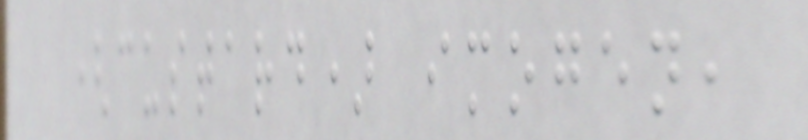(custard) imogen,
